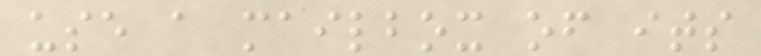use a mailbox of its
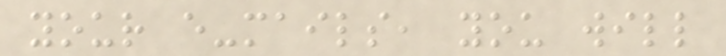your e-mails, you will
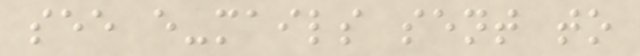see e-mails sent to
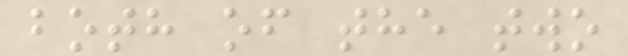both of the two
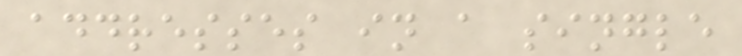addresses in a single
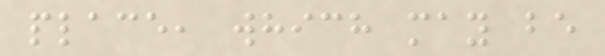place, which may be
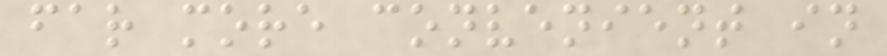far more convenient in
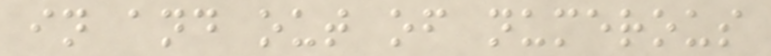in and out of numerous
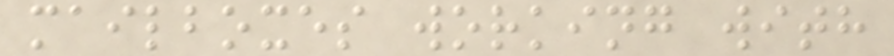mailboxes working with
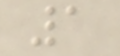1
